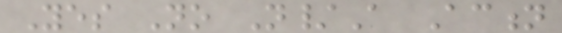Yes No N/A Action
